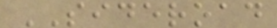SIDEROAD
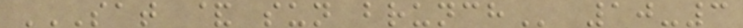SAT & SUN BRUNCH 10-3
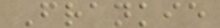Frankie
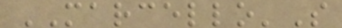MARCELLO'S
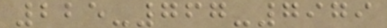225-767-7979
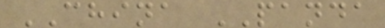CHINA PANDA
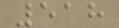518
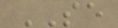SE
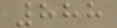888
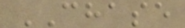CHASE
